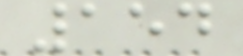154
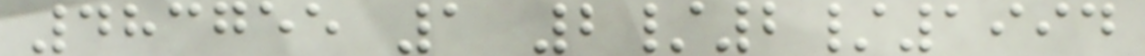483755 1 2/2/1994
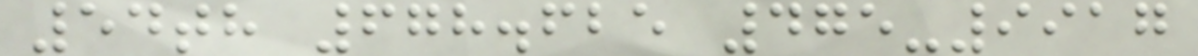54th 678.625 475-9917
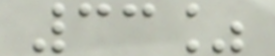33%
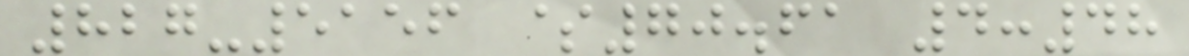827-5156 $70.61 4:48
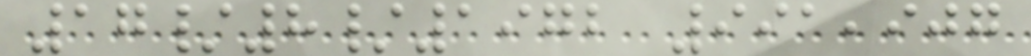17/8/1972 991,907
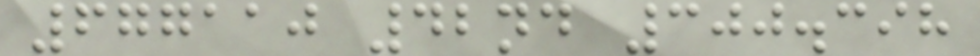677110 42nd 300.398
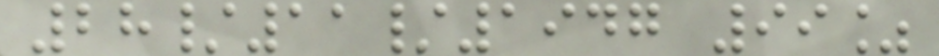28/11/1947 99%
